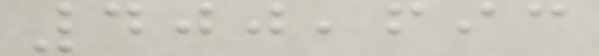400,693
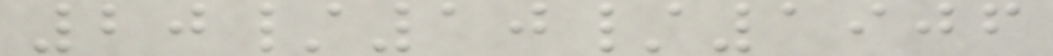20/10/1906
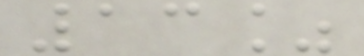13%
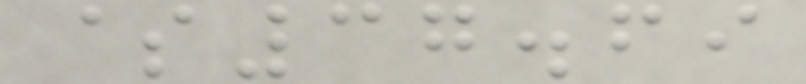$37.69
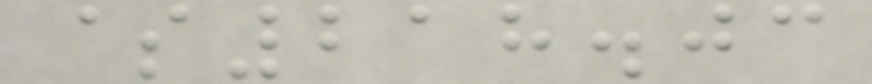$218.03
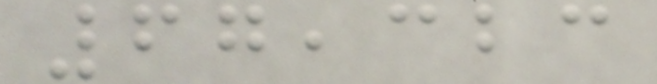67,323
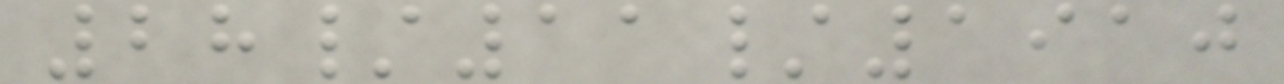28/11/1910
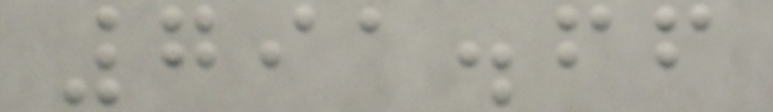791.66
